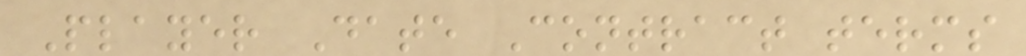Player Date Contract terms
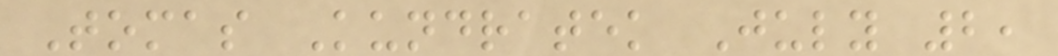Tomas Kundratek July 2,
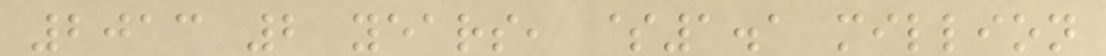2013 2 years, $1.1 million
